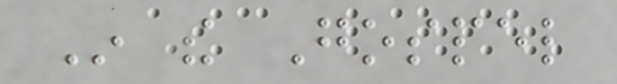In the Gospel
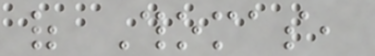of Thomas,
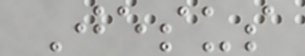Jesus
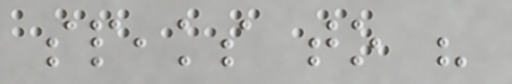speaks to his
